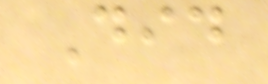Did
